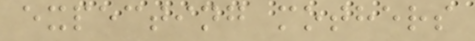expecting mothers
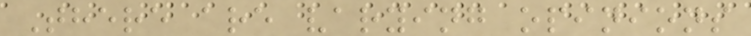There are varying opinions
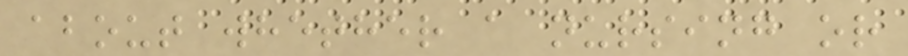about whether a nursing or
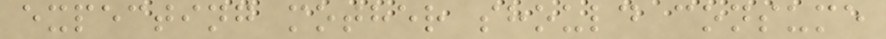expecting mother should consume
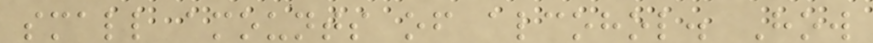small amounts of alcohol. How
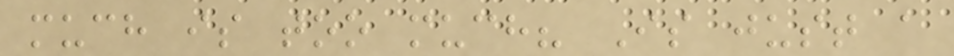much is too much? Is just a
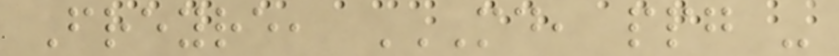Freyre, MD, PPG -
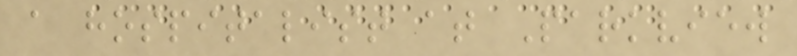a hospitalist at Parkview
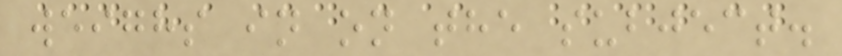weighs in on the subject.
